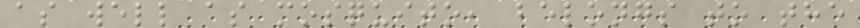as well as mosquito, belongs to the
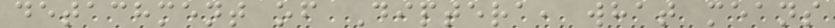detachment of Diptera, what means
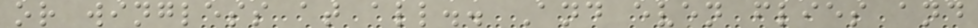or wingless at all.. And even flies and
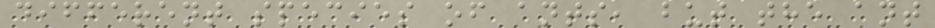different species of ants, but the ant
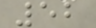52
